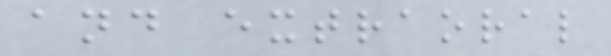and extraoral
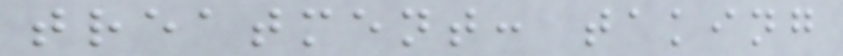treatment: taking
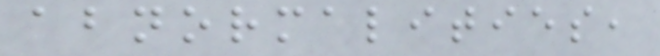abnormalities,
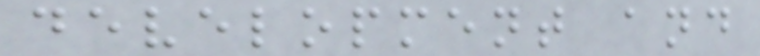development and
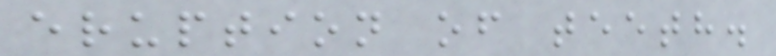eruption of teeth.
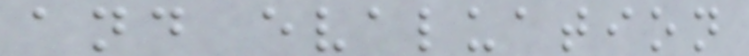and evaluation
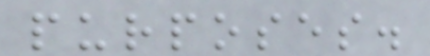purposes.
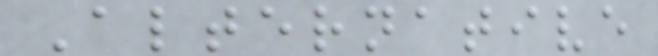Alternative
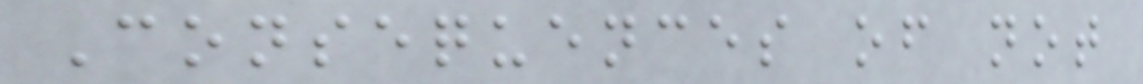Consequences of not
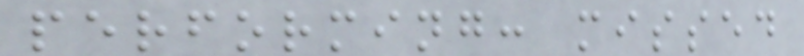performing: missed
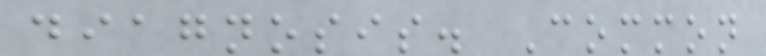diagnosis. Common
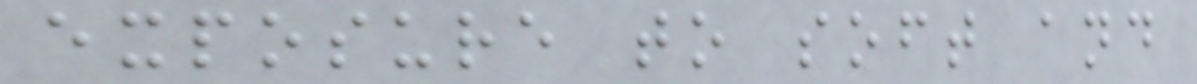exposure to soft and
